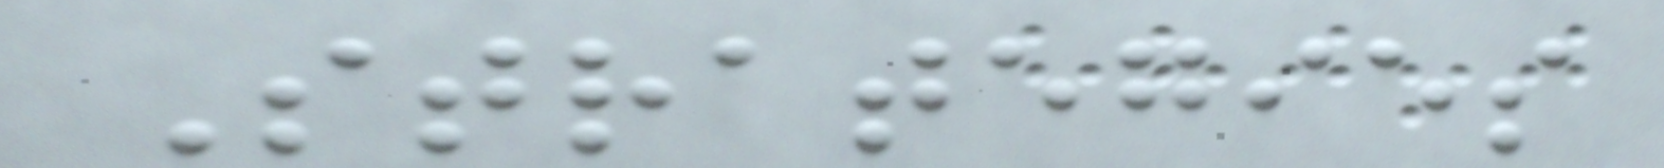Strategies
